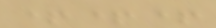+++
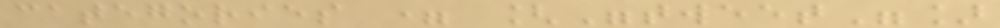categories = ["tweet"]
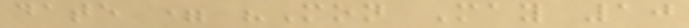date = "Mon May 10
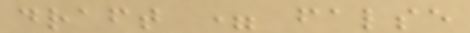draft = false
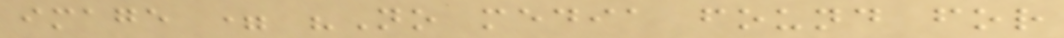image = "No media found for
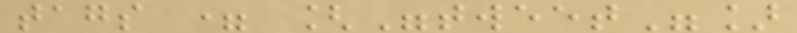tags = ["tweet"]
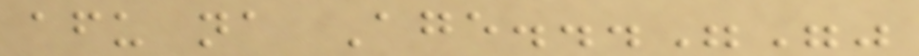afu na Age..."""
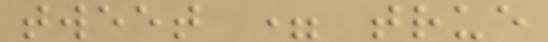tweet = true
